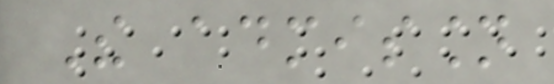The admission
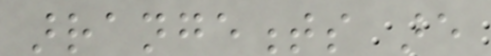arrangements are
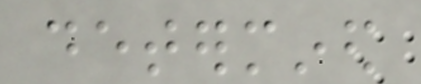determined
